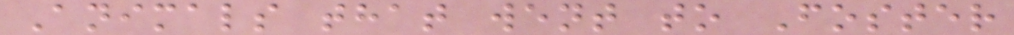Animals that went to Foster
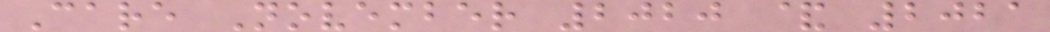Care November 2020 & 2021
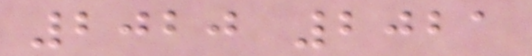2020 2021
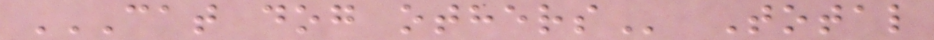CAT DOG OTHERS Total
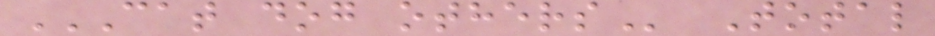CAT DOG OTHERS Total
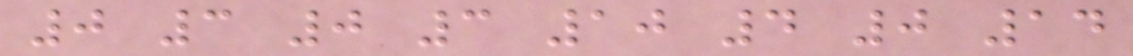0 3 0 3 10 4 0 14
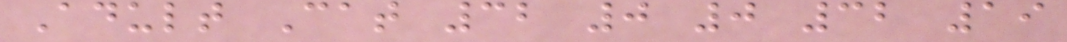Adult Cat 32 0 0 32 19
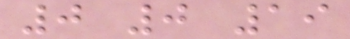0 0 19
